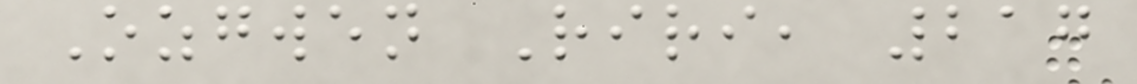Ozgwen Riri, 217
